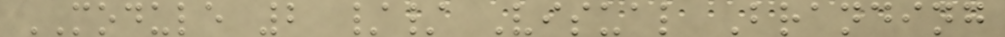MODULE 2 // Visual Branding
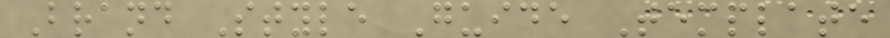Brand Style Guide Template
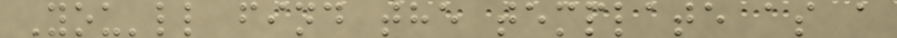You'll find the template as a
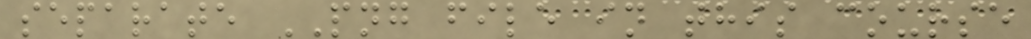separate PNG file in this course
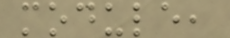module,
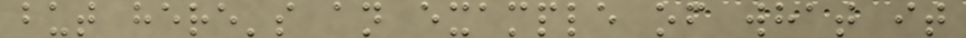but here's an example of what it
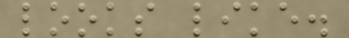looks like.
